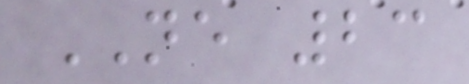NE 23
